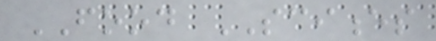FOOD SCIENCES
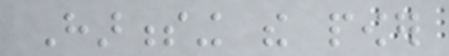Harnessing the power
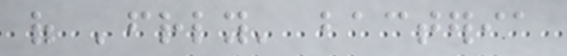of 'friendly' bacteria
